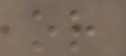or
